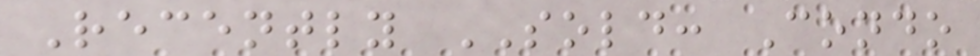Recently SOLD: Condo
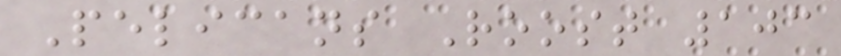Pelicans Roost 103
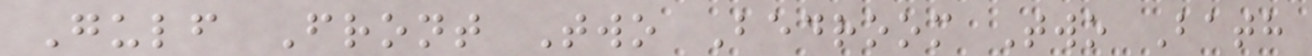Gulf Front Two Bedroom Two Bath
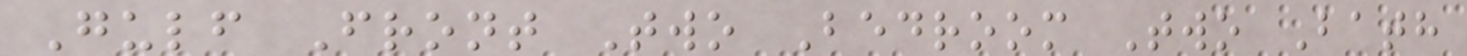Gulf Front Two Bedroom Two Bath
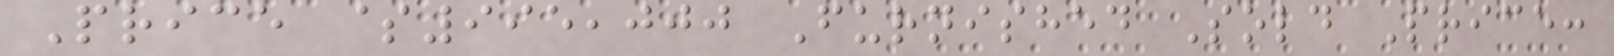Price $995,000 Furnished Sold Price:
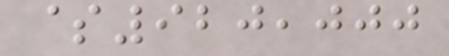$920,000
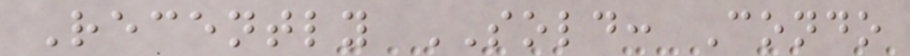Recently SOLD: Condo
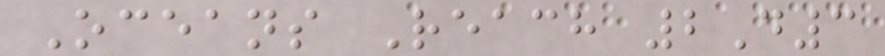Oceans Reach 2D3
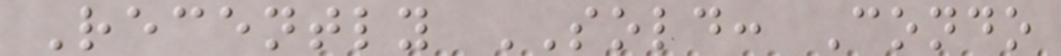Recently SOLD: Condo
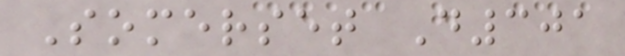Somerset D301
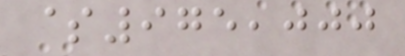$975,000
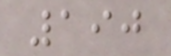190
